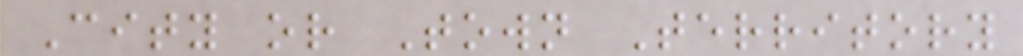City or Town Territory
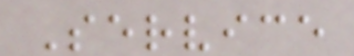Service
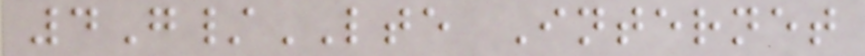4G/LTE Internet
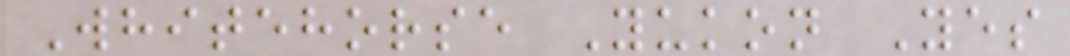Whitehorse Yukon Yes
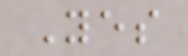Yes
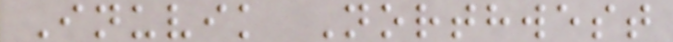Inuvik Northwest
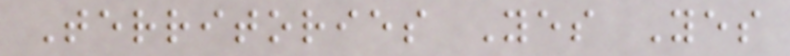Territories Yes Yes
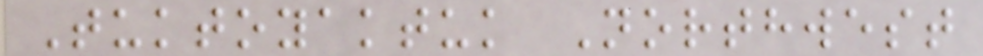Tuktoyaktuk Northwest
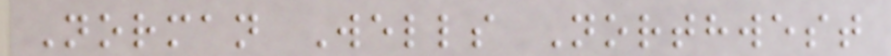Norman Wells Northwest
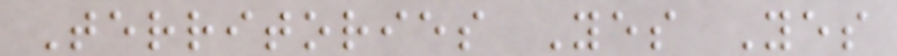Territories Yes Yes
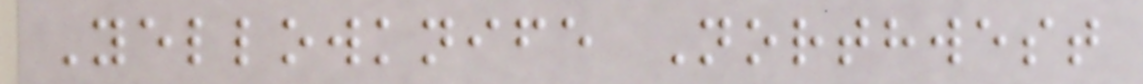Yellowknife Northwest
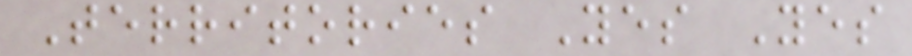Territories Yes Yes
